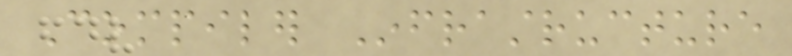Compiler Infrastructure
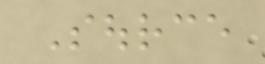Source
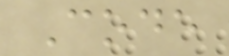Code
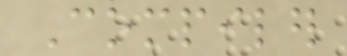Compiler
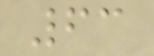63
